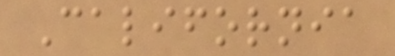California
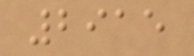2915
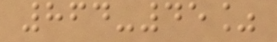864-45%
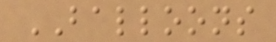BALLOONS
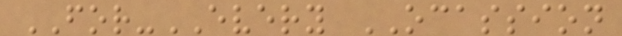FOR-EVERY OCASSION
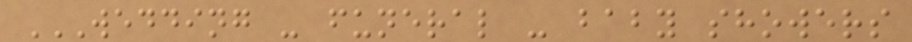WEDDING - FUNERAL - BABY SHOWERS
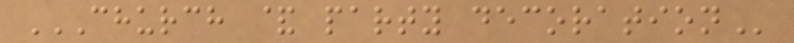CHURCH & PARTY DECORATION
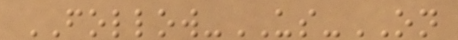FOLLOW-US-ON
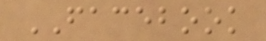FACEBOOK
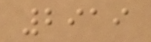2919
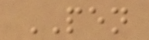PEN
